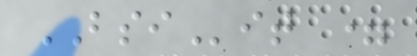BSIit =
